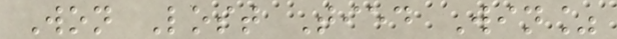Won Lost Tied Win%
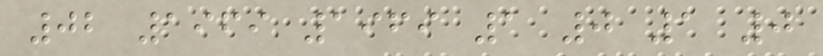02 1969 1969 1 0 1 0
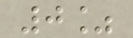0%
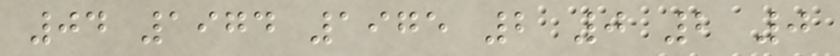04 1974 1975 2 0 2 0
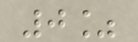0%
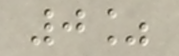0%
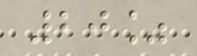20%
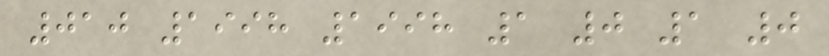010 1998 1998 1 0 1 0
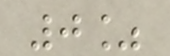0%
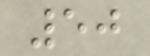50
